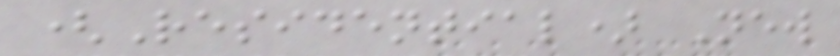(Residential) New
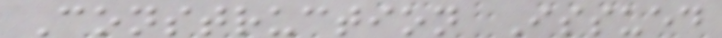Construction Issued
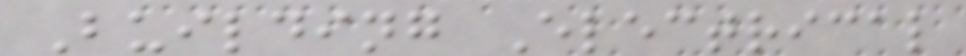Building Electrical
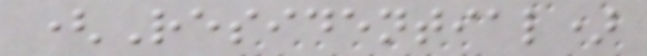(Residential)
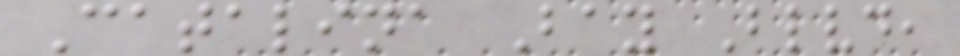Catalina Bay Blvd,
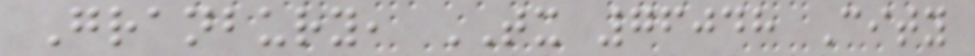Granbury, TX 76048 City
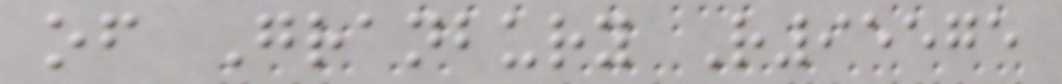of Granbury R95575
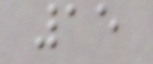15
